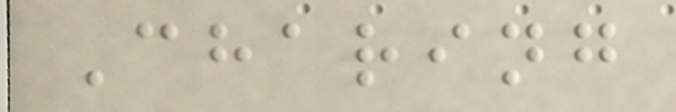Charing
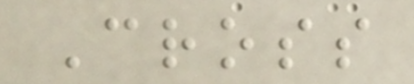Cross
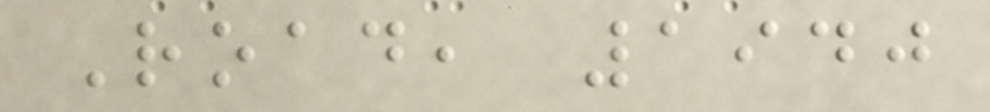Road, 1940
